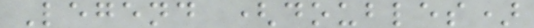Legend (doubles)
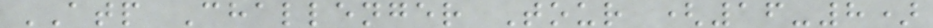ATP Challenger Tour (16-8)
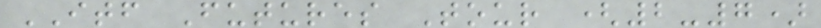ITF Futures Tour (2-7)
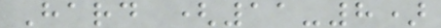Hard (11-8)
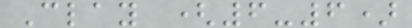Clay (6-6)
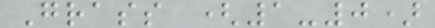Grass (1-0)
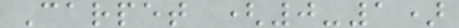Carpet (0-1)
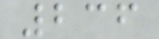236
